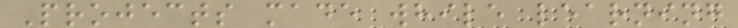Projects made while learning
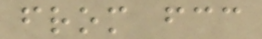from fcc
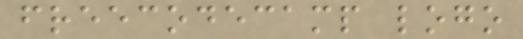freecodecamp logo
